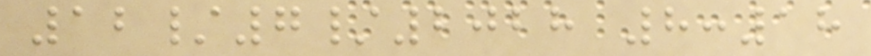12/7/2028 8:18
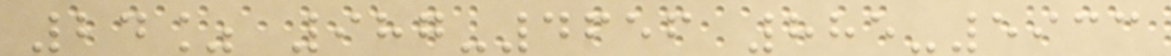24% 987-4656 885-5933
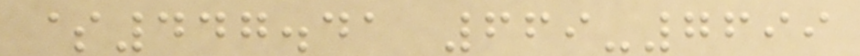$447.41 669-7699
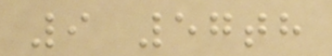9 57th
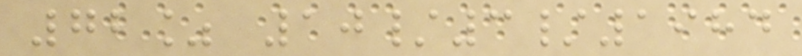72% 10/3/1984
